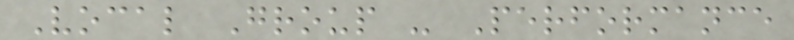Vocal Group - Performance
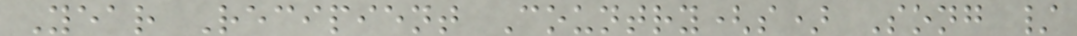Year Recipient Country(s) Song /
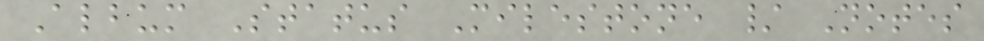Album Status Milestone / Notes
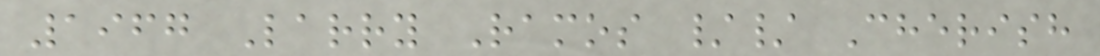1967 Larry Ramos // Cherish
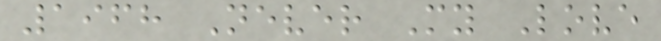1968 Never My Love
